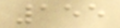155
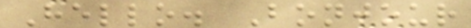Hello. Bonjour
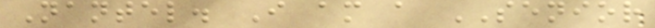Nantel. I am a SENIOR
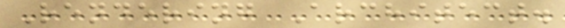Rendering Architect.
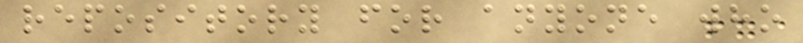repository for anyone who
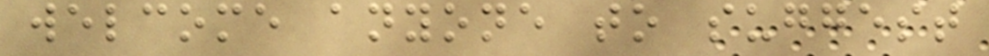welcome anyone to suggest
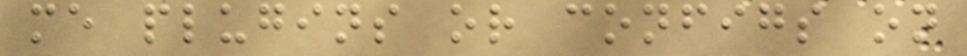me plugins or configs on
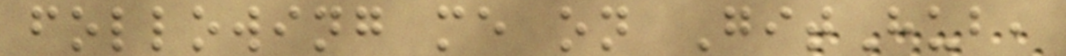following me on GitHub,
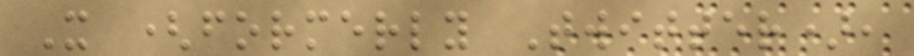X (formerly Twitter),
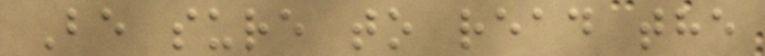Be sure to read the
